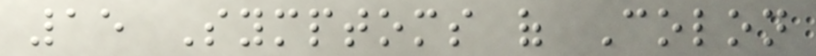15 Symptoms of Colon
